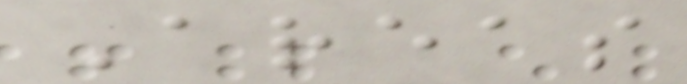Areas
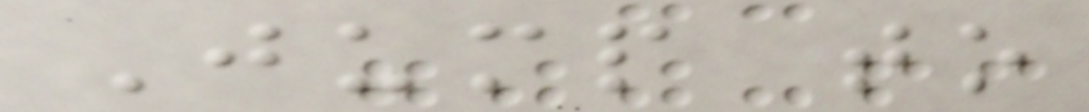Jump to
